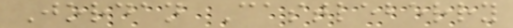Jordan Castleberry
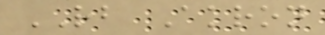RB Akron
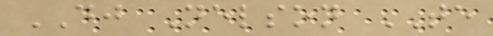DJ Nelson TE
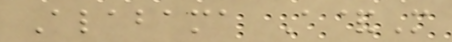Alabama A&M
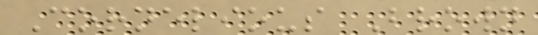Cornelious Brown
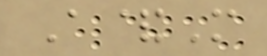A&M
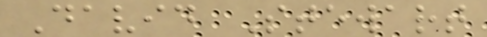David Stewart
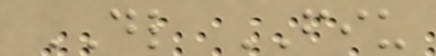DL FIU
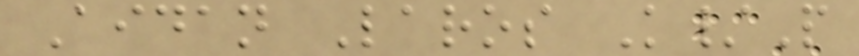Aidan Laros K/P
